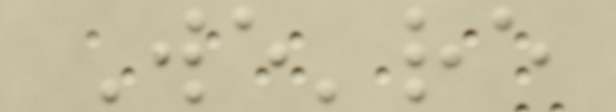We're
